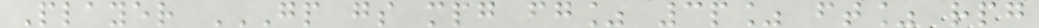Player GP GS MPG FG% 3P% FT% RPG
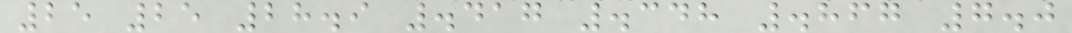25 25 28.9 .417 .348 .867 7.0
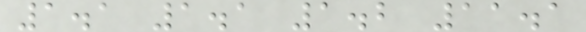1.1 1.1 1.2 11.1
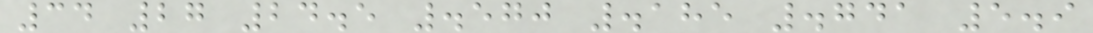34 27 24.5 .570 .185 .741 5.9
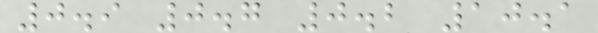0.9 0.7 0.2 10.1
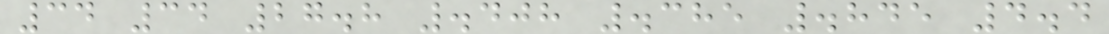34 34 27.8 .408 .385 .845 4.4
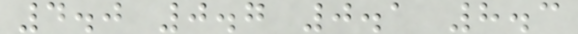4.0 0.7 0.1 8.3
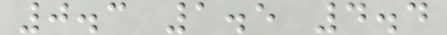0.3 1.5 4.4
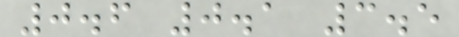0.6 0.1 3.5
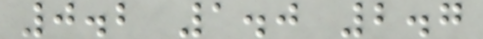0.2 1.0 2.7
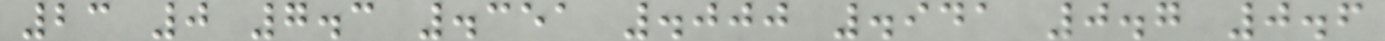23 0 7.3 .351 .000 .941 0.7 0.6
